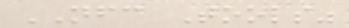NFC Tools"
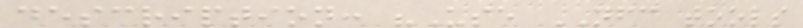description: "Use NFC tools
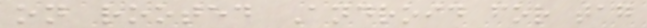on rooted Android for tag
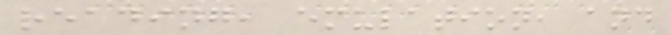reading, emulation, and
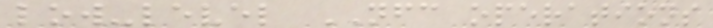low-level NFC operations
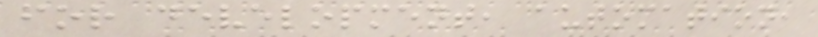for development, automation,
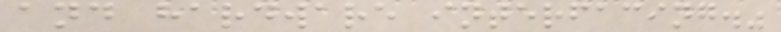and hardware interfacing."
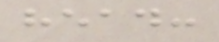head:
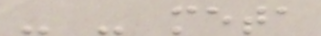- - meta
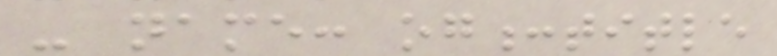- name: og:title
